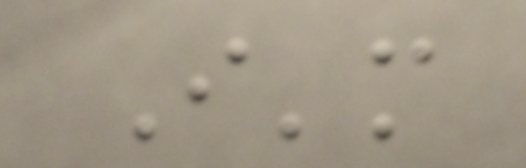I'm
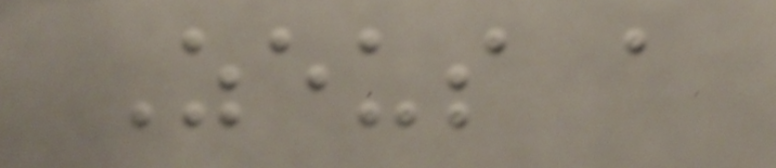Zeus a
